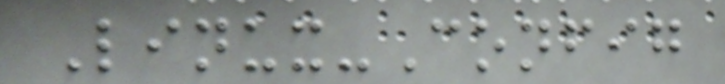Linux-Config
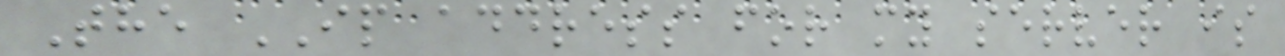The IP address for my server is
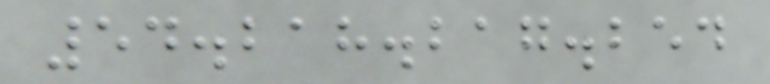54.218.217.254
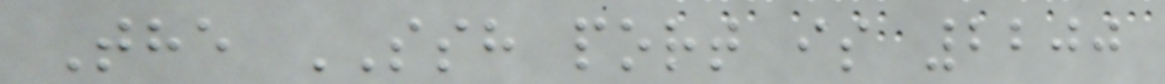The SSH port is 2200
